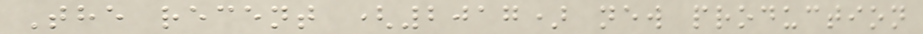The recent (2017) new production
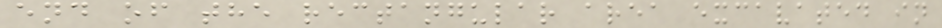end of the rectangular area excavated in
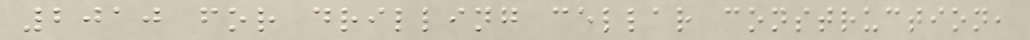2010 for drilling cellar construction,
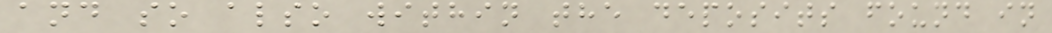and so also within the deposits found in
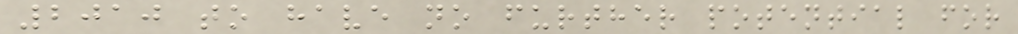2010 to have no further potential for
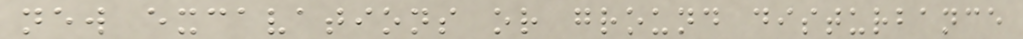new excavations or ground disturbance
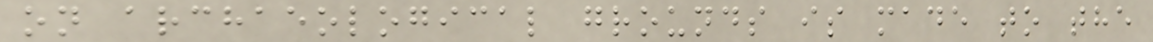on archaeological grounds is made to the
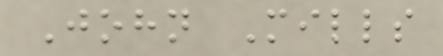John Mills
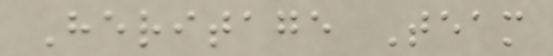Heritage Team
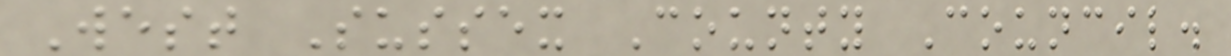West Sussex County Council.
